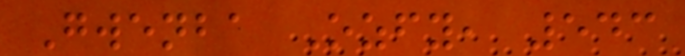Gwenba Ozfy, 543
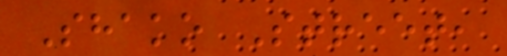Shako Street,
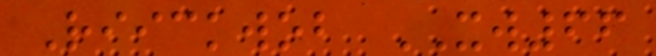Riickwob XW66
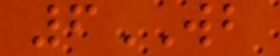6WB
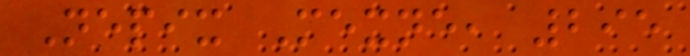Nepix Mexne, 295
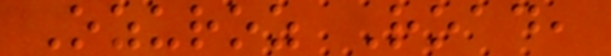Ozuroz Road,
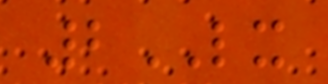2LX
